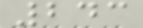243
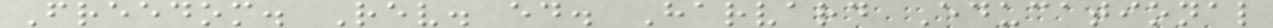Freedom. Rev. ed. Harvard Educational
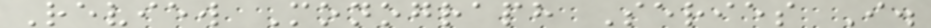Review Monograph Series I.
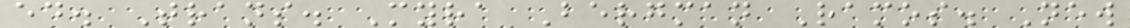ed. Trans. Myra Bergman Ramos. New
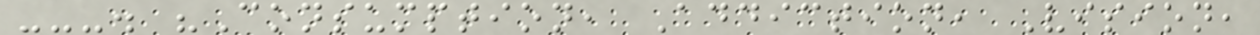---. "Consumption, Addiction, Vision,
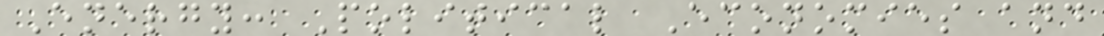Energy: Political Economies and
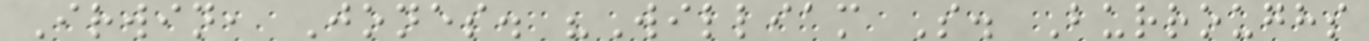Irwin, Jones. "William S. Burroughs
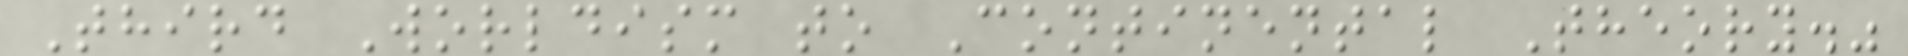Third Worldism to Continental Theory."
